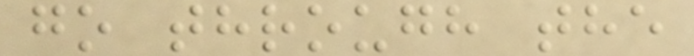go through the
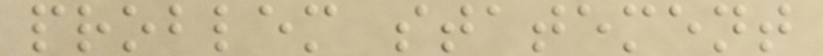problem statement
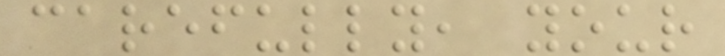carefully, your
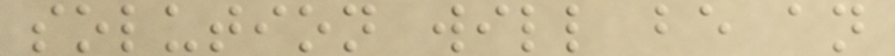solution will be an
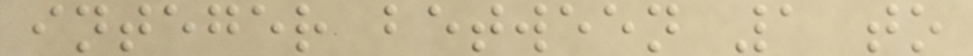integer between 1 to
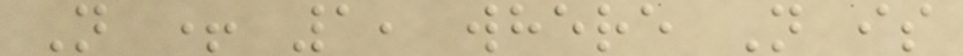N + 1, where N is
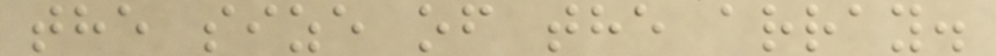the size of the array.
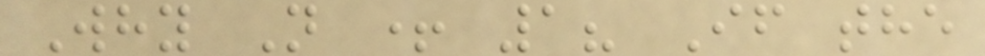Why N + 1? If the
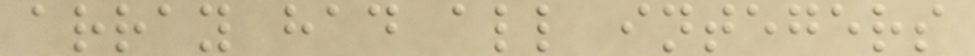array had all integers
